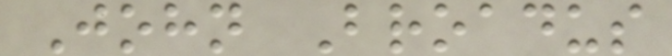John Broadus
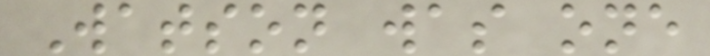Watson was one
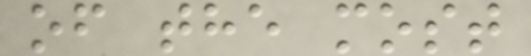of the most
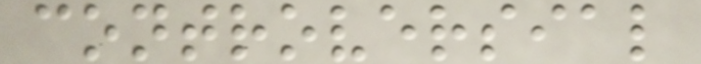controversial
